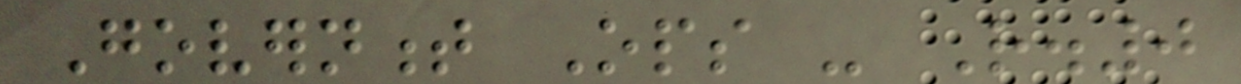Government Ops - R.0
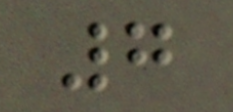7
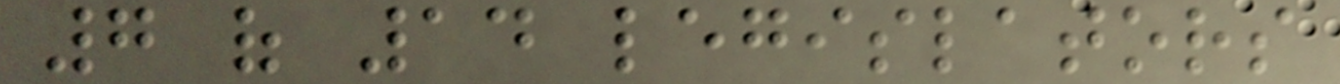7 of 14 legislators
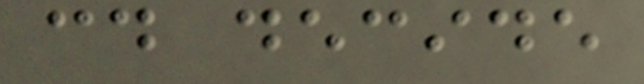could decide
